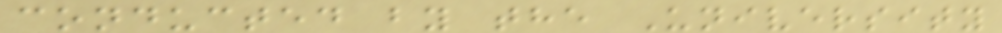conducted by the University
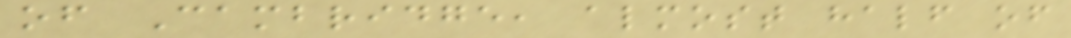of Cambridge, almost half of
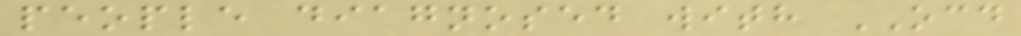people diagnosed with OCD
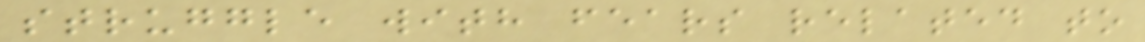struggle with fears related to
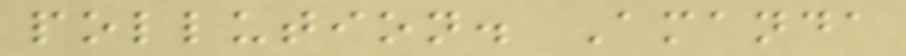pollution. Amanda
